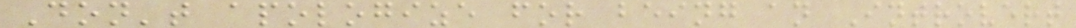Don't apologize for being an Introvert
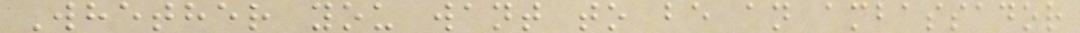Whether you want to be an ambassador
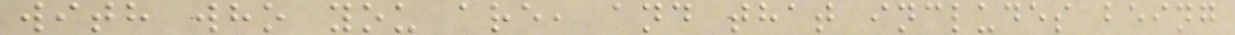with who you are, and that includes being
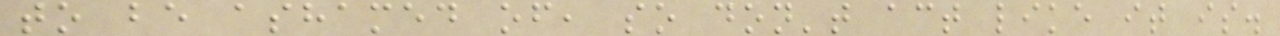to be ashamed of, so don't act like it is.
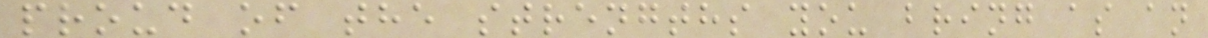proud of the strengths you bring as an
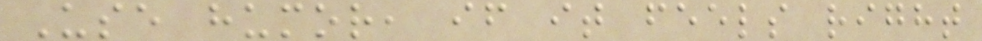Use humor, if it feels right
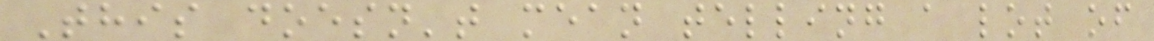This doesn't mean telling a lot of
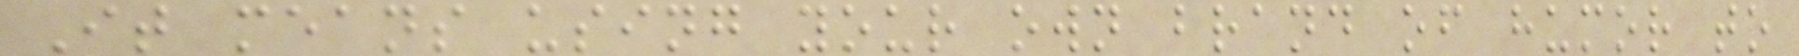It means using your own brand of humor to
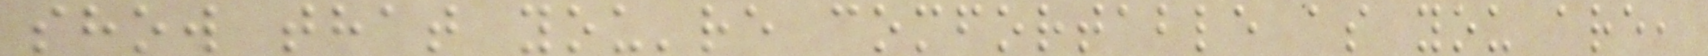show that you're comfortable as you are,
